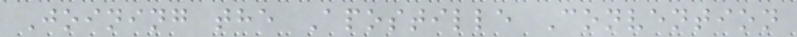Joining the Apostille Convention
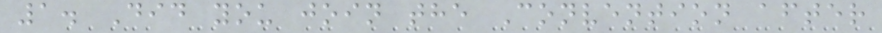1. Did you join the Convention after
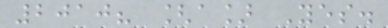2010? [a] Yes.
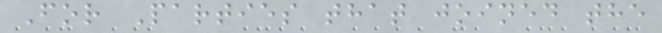For Parties that joined the
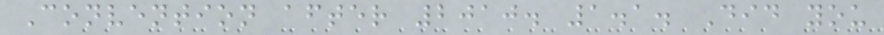Convention after 2010. 1.1. Did you
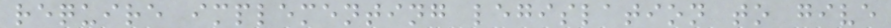require implementing legislation to give
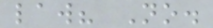law? No.
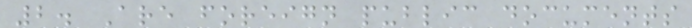2. Are foreign public documents
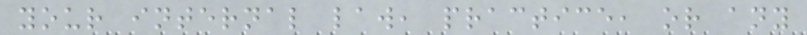your internal law, practice, or any
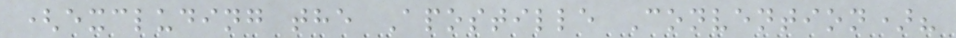(excluding the Apostille Convention)?
